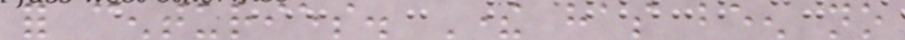for centuries. There has been no
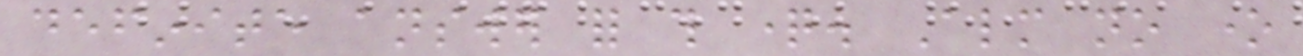definite answer for this question. Almost no one
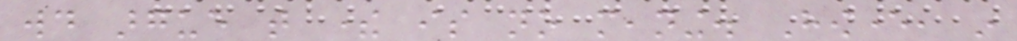would argue that there is no meaning. However, in
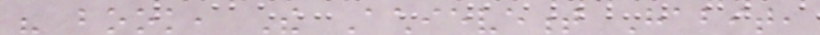his book, The Achievement Habit,
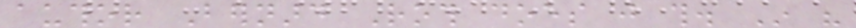author Bernard Roth does just this. In his
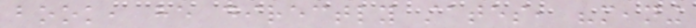book, he directly states, "meaning
